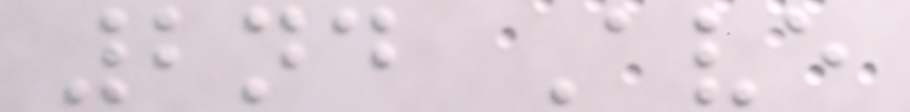2nd Ave
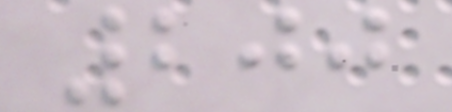200
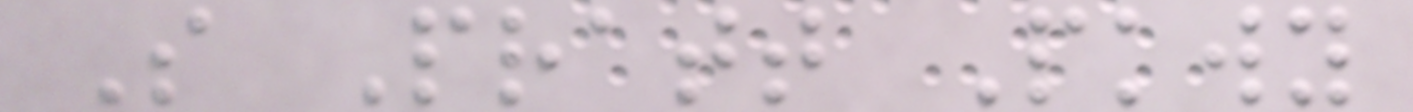S Pratt Pkwy
